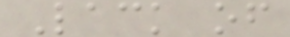Lack of
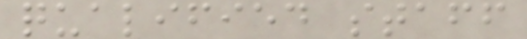qualified staff
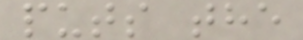puts the
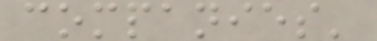companies'
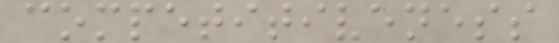competitiveness
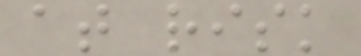at risk
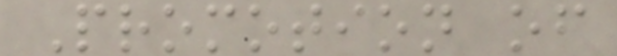Promotion of
